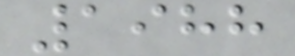1988
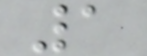1
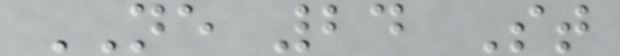NE 24 St
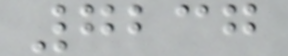7237
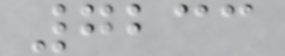7233
